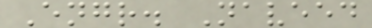Engr. Naveed
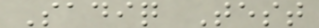Sadiq Test
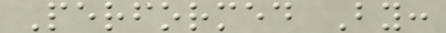Performed By:
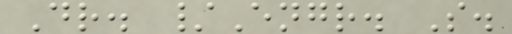Dr. /Engr. S.
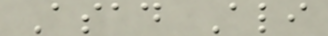Asad Ali
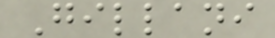Gillani
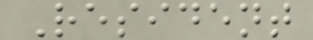Resident
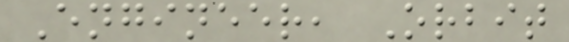Engineer, Orbit
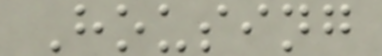Housing
